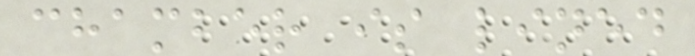chamber is lined
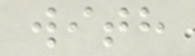with
